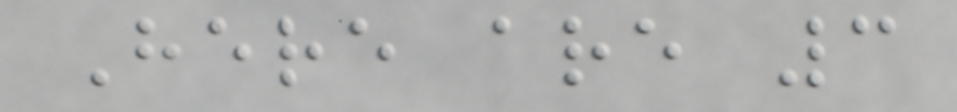Here are 3
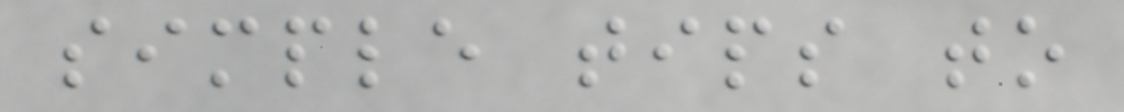simple tips to
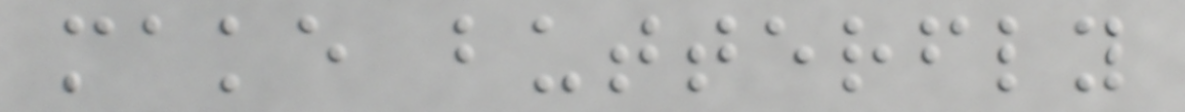make butterfly
